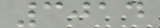3014
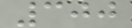300
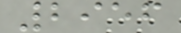2956
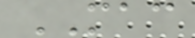MAC
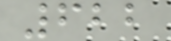622
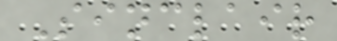Sinclair
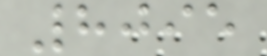8095
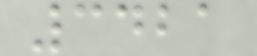3421
